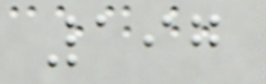197
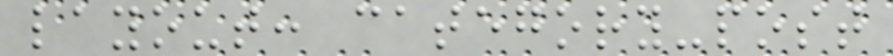layout: category-post
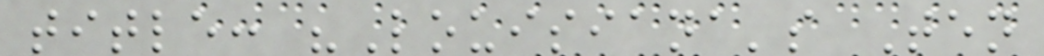title: "Louisiana's Ten
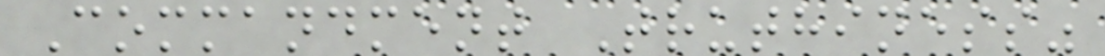Commandment Truthiness"
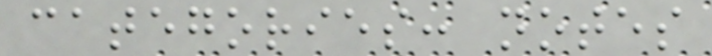categories: notes
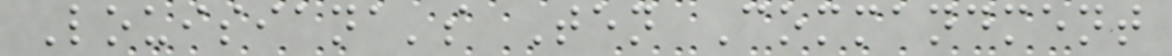Louisiana's Ten Commandment
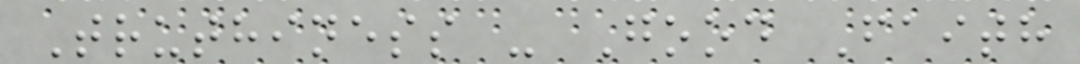Truthiness - Good Faith
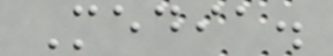Media.
